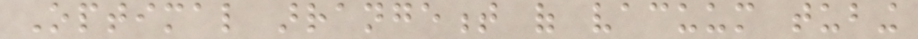Optimal arrangement of vacuum tubing
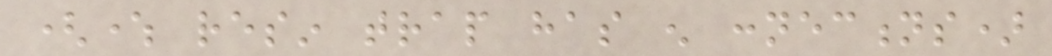(where resin trap has enough connections)
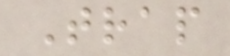Trap
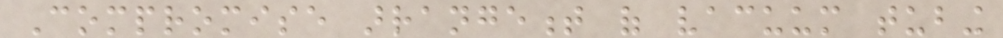Compromise arrangement of vacuum tubing
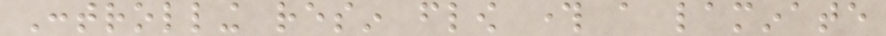Controlling resin flow through a laminate
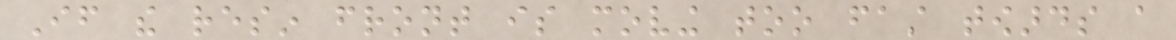If the resin front is moving too fast towards a
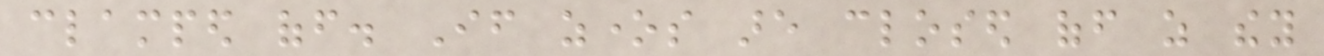clamped off. If zones are closed off as they
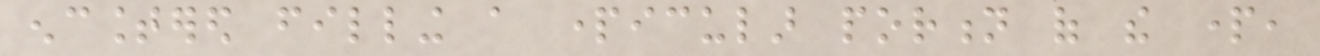encountered filling a particular portion of the part,
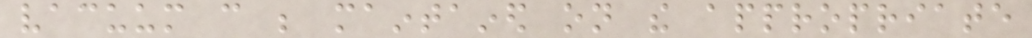vacuum can be maintained on the appropriate
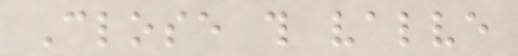Close this valve
